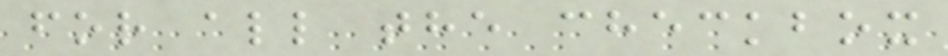for all the checkbox
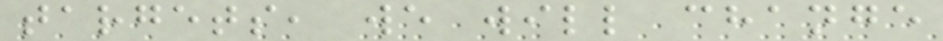targets, we will change
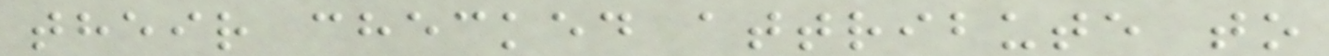their checked attribute to
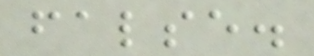false.
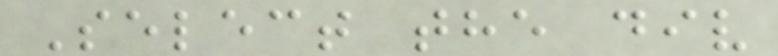Select the div
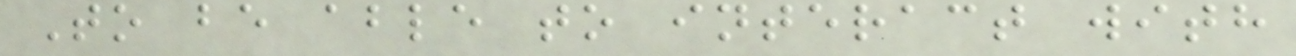To be able to interact with
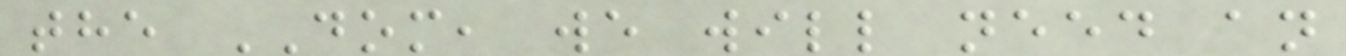the DOM, we will need an
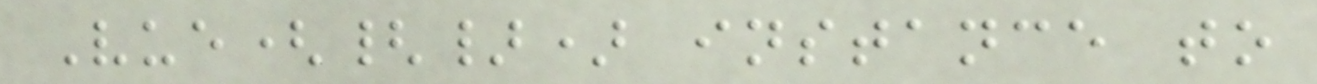Vue({}) instance to
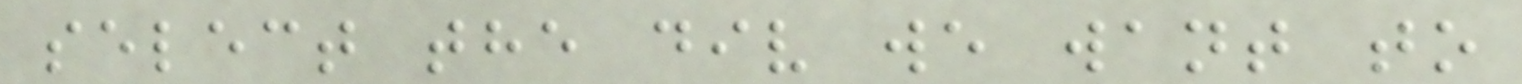select the div we want to
